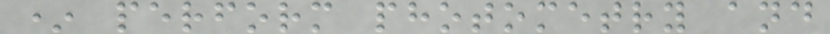* perform photometry and
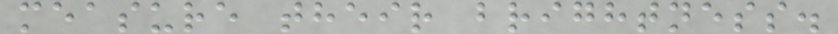measure their brightness.
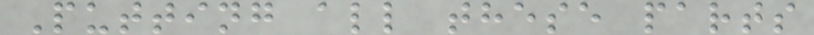Putting all these parts
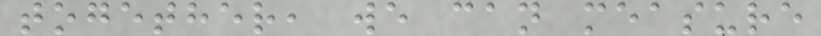together, we can measure
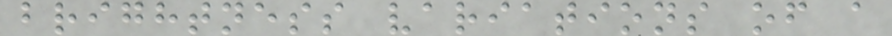brightness variations of a
